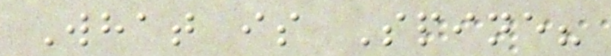What is Spine?
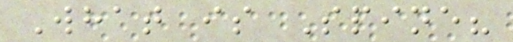What is Spine?
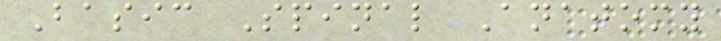Basic Spinal Anatomy
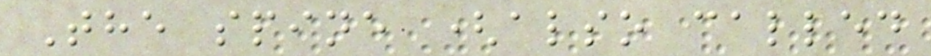The spine (also called
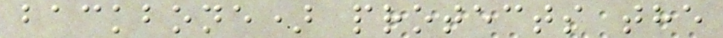backbone) protects the
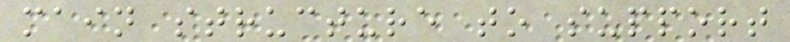main structure to support
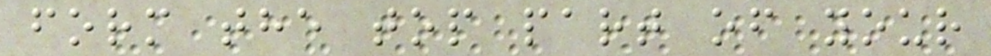form the top part of your
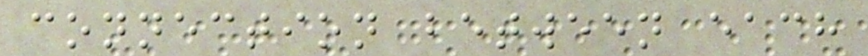connection between each
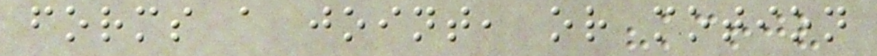forms a joint, or motion
